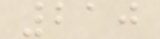210
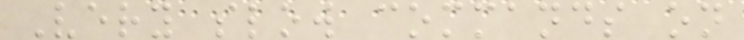Very slow commands on
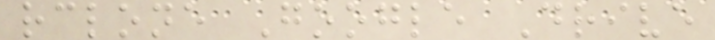rclone Google Drive
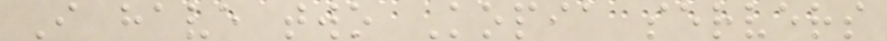I have two Kopia servers
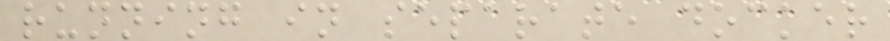running in separate docker
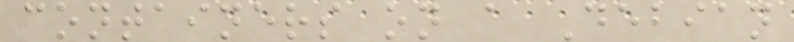containers on a Debian
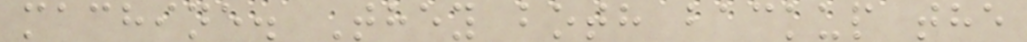machine. They both backup the
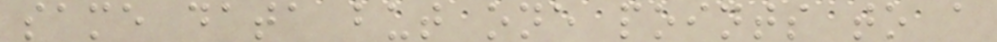same data but one points to a
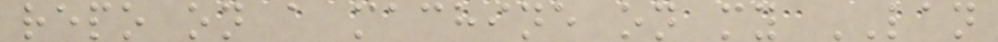repo on a machine on my LAN
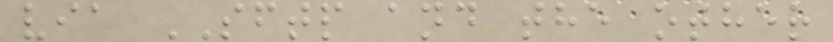via SFTP and the other
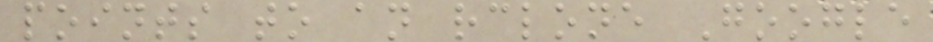points to an rclone Google
